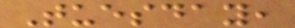Tuesday,
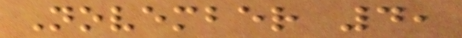November 4,
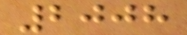2008
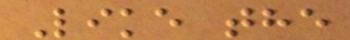Like the
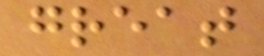great
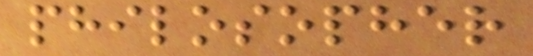philosopher
